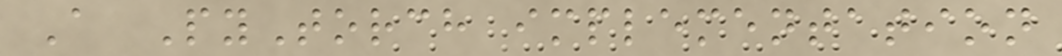A PyTorch implementation
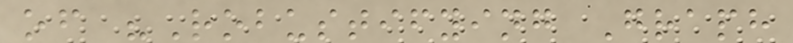of "Robustifying Graph
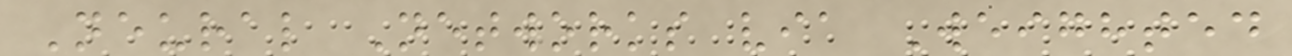Neural Networks via Weighted
